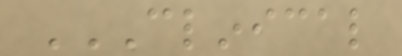CLINICAL
